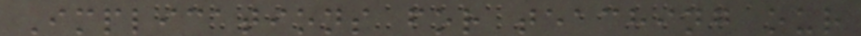Implications for teaching our
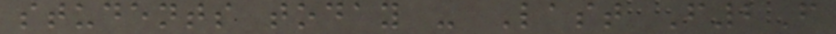students today - Last F2F
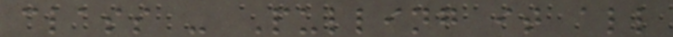class - Pulling it all
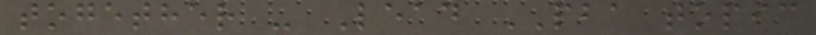together - Lead PBA topic
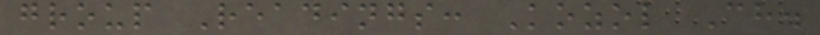group Readings: Kozol Ch.
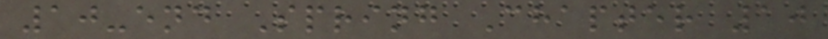10-end Spring Chapter 10
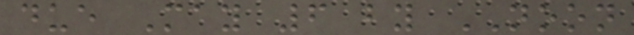due May 6 by NOON
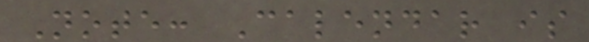Note: Calendar is
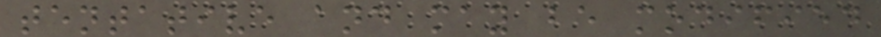tentative and may be modified
